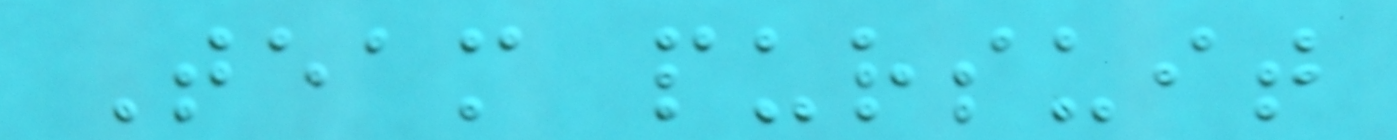Team pursuit
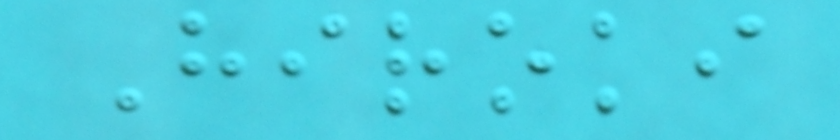Hiroki
